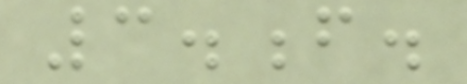3.f.
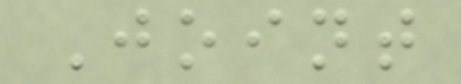Joint
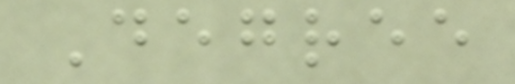Degree
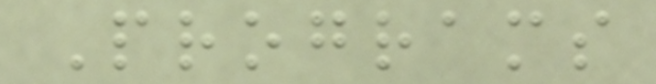Programs
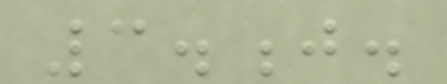3.j.
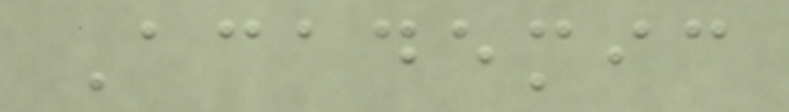Academic
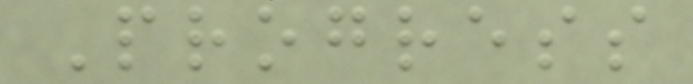Progress
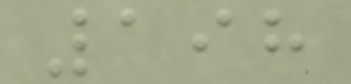198
